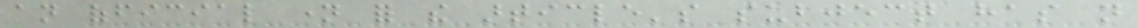an official name for the article's subject has not
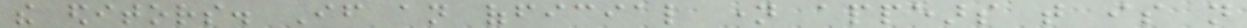the editors. If an official name appears that is not
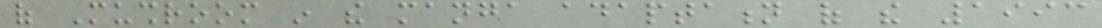of Mushroom in the manga adaptation of the 1993
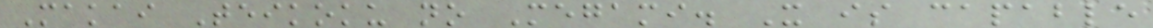Makai Teikoku no Megami. It is capable
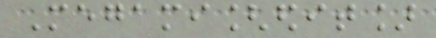Megami[edit]
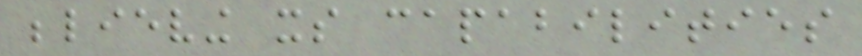believing its capabilities
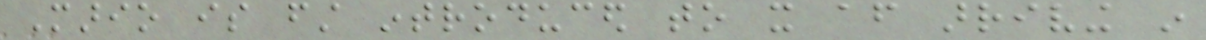Mario is first introduced to it after arriving in
